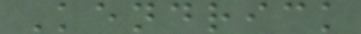Kendrick
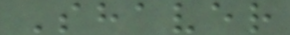Shaver
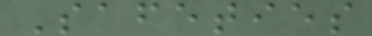Safeties
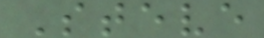Steve
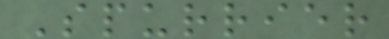Spurrier
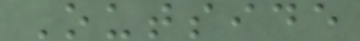Outside
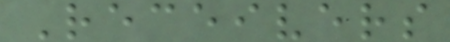Receivers
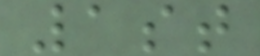1st
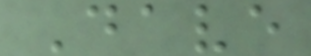Dave
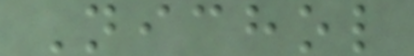Nichol
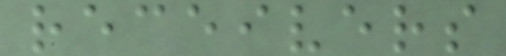receivers
